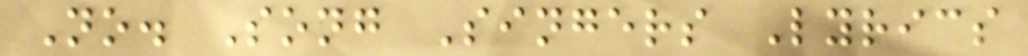No. Song Singers Lyrics
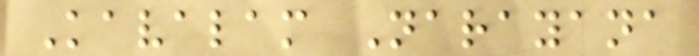Kavalam Narayana
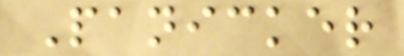Panicker
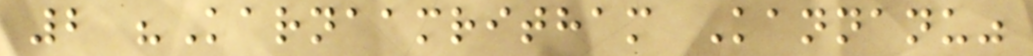2 "Karnaamritham Kannanu"
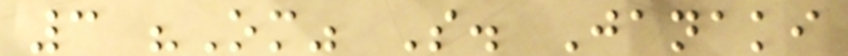3 "Om" S. Janaki
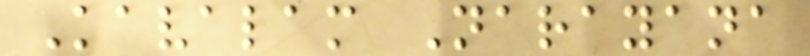Kavalam Narayana
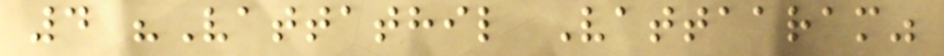4 "Vattathil Vattaaram"
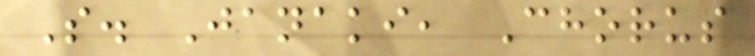S. Janaki, Chorus
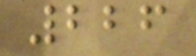226
